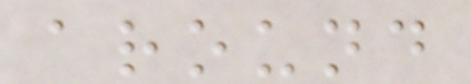around
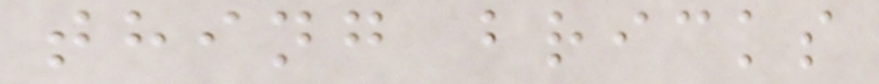thing bricks
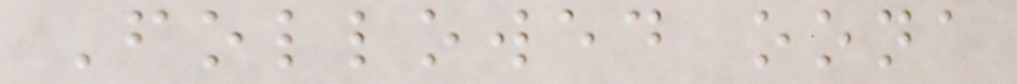Followed oona
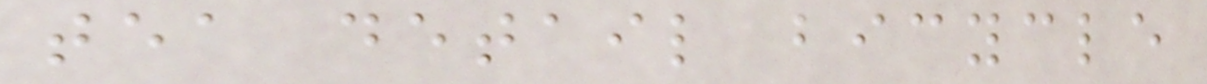tea detail bicycle
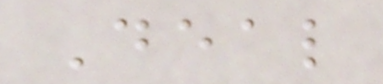Deal
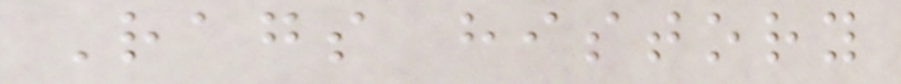Rags history
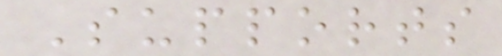Supports
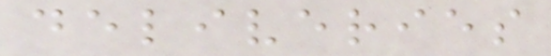deliveries
